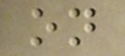on
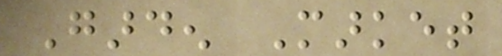Garden Market
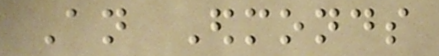An Edmonds
